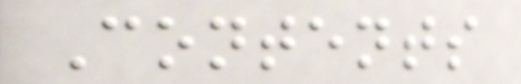Contents
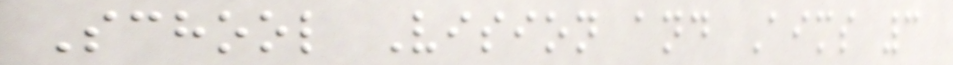School Vision and Aims 3
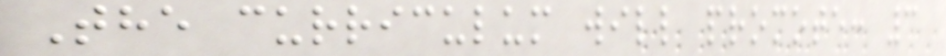The curriculum will promote: 3
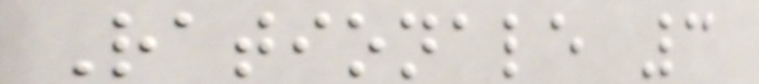Rationale 3
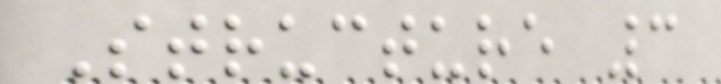Structure 3
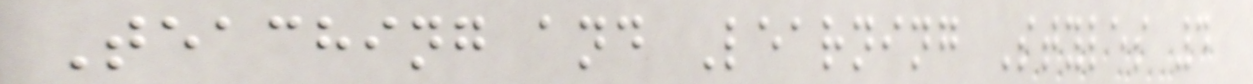Teaching and Learning Styles 4
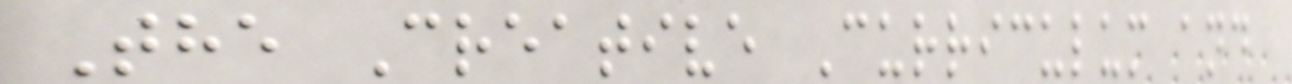The Creative Curriculum and
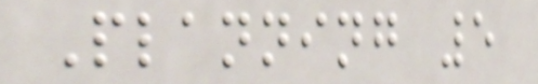Planning 5
